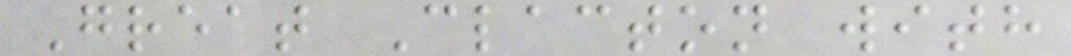Great Clacton with
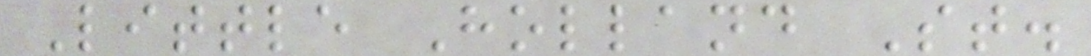Little Holland St.
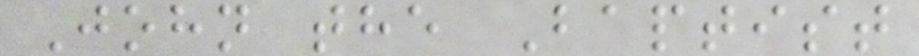John the Baptist
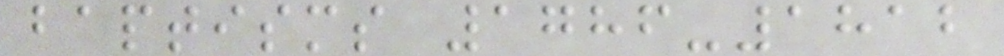baptisms 1786-1812
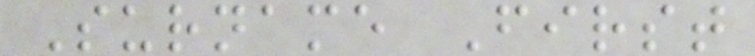Surname First
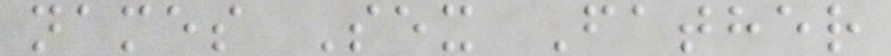names Sex Father
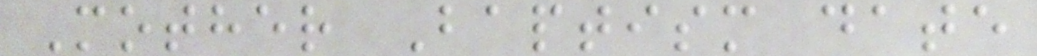Mother Baptism date
